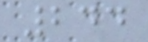244
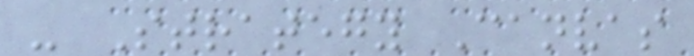- Strategy Canvas
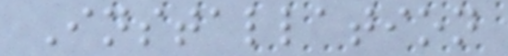Installation
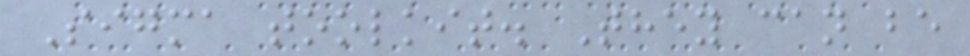Sigma toolkit. They can be
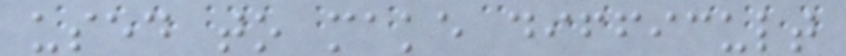used to make difficult
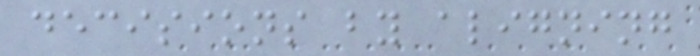decisions by aligning
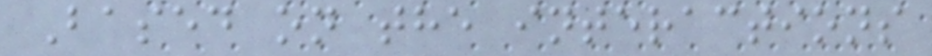Based on the interactions
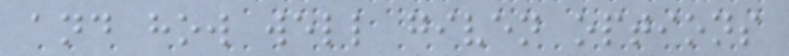and how well given options
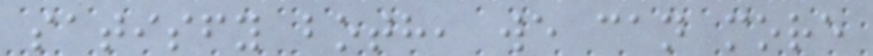satisfy both, we can more
